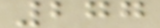277
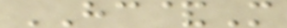HC&M
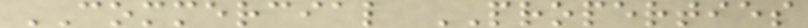COMMERCIAL PROPERTIES
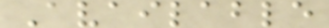Available
